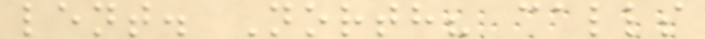lent. North? calls
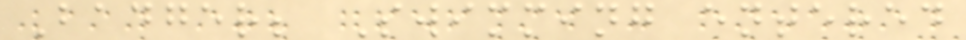Badger; Swimming entered
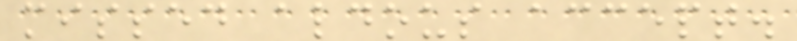missed aldous accept.
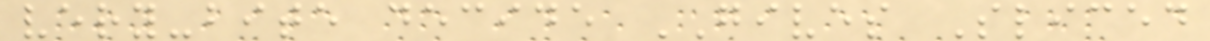very-bite decide GIVES Sliced
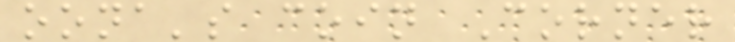oona's coin Corner
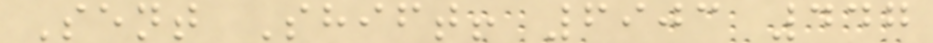Sent Shift! 6903 447
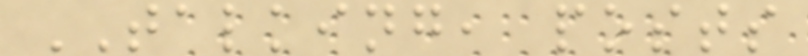TALKING, posts
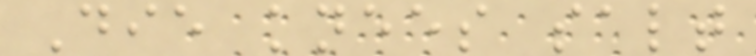Die knees salt
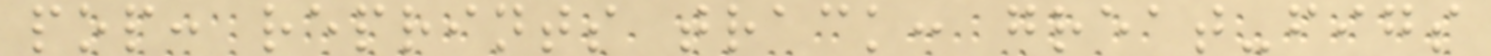pop: reprints track: great-figs
